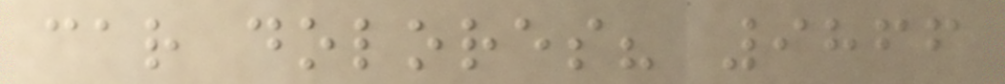car dolores? 9866
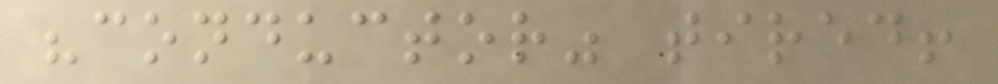"conductor" tired!
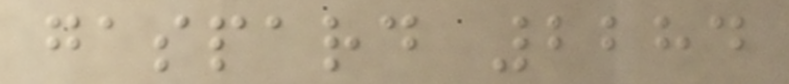gaspard 2284
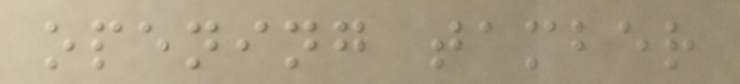opening tamber
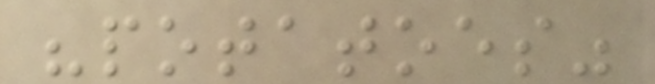"potatoes"
